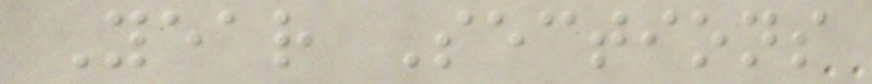Year Sections
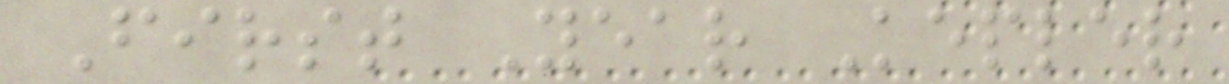First Year Kepler
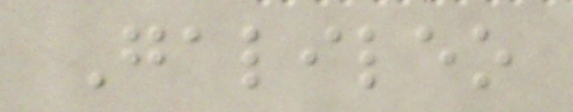Galileo
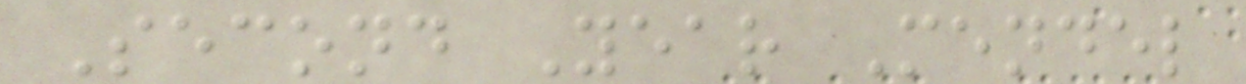Second Year Mendel
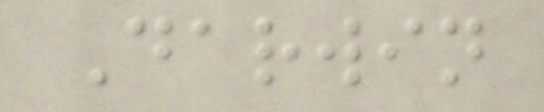Darwin
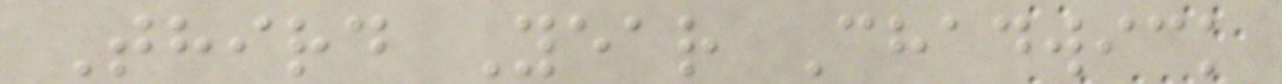Third Year Chadwick
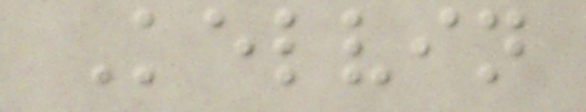Kelvin
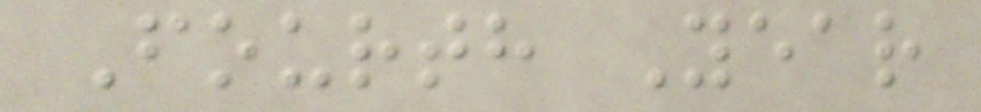Fourth Year
